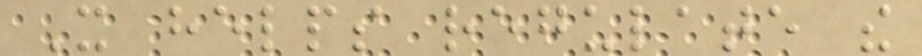It helps regulate the
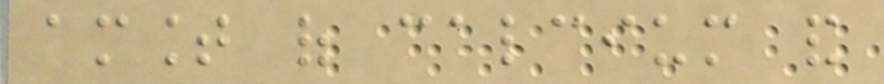amount of calcium and
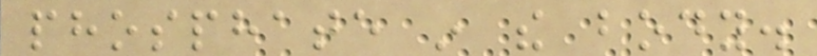phosphate in the body.
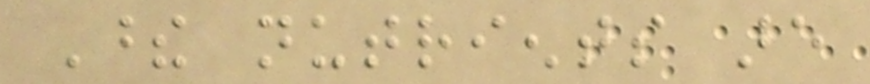These nutrients are
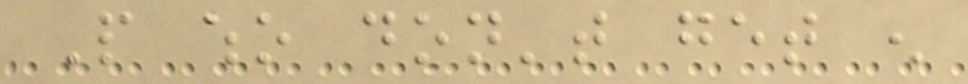People who don't get enough
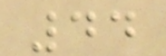44
